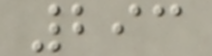293
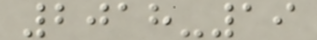2018-19
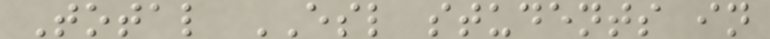Total ESL students in
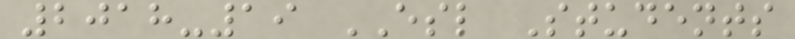2018-19 ESL Students
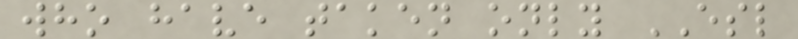who have taken only ESL
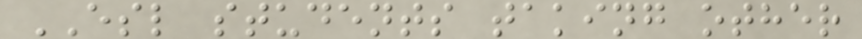ESL students taking other
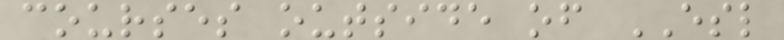courses outside of ESL
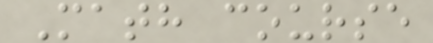Math course
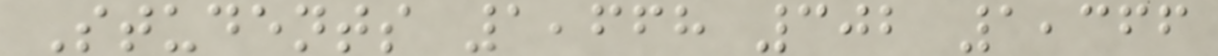Students 1,668 302 1,366
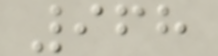968
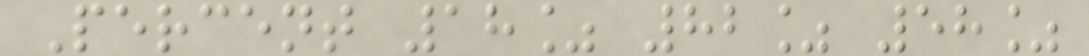Percent 18% 82% 58%
